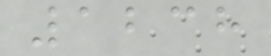1238
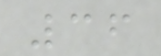36
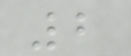2
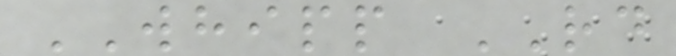WHIPP RD
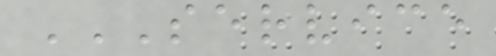SERVICE
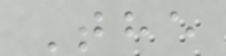The
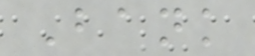Bank
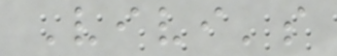Vivi's
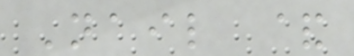Nail &
